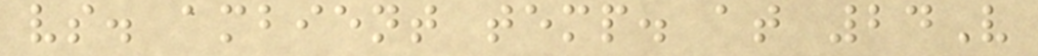vs. ambient temp. at 24V
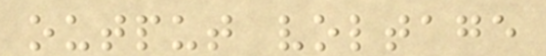output voltage
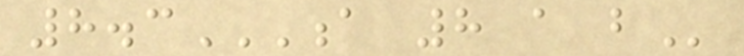8.3A 8 A B
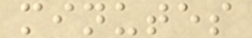minutes
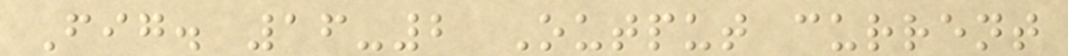Fig. 16-2 Output current
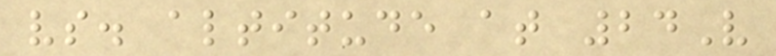vs. altitude at 24V
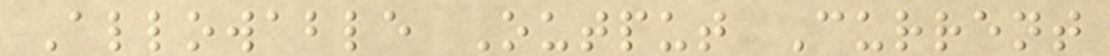Allowable Output Current
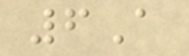6A
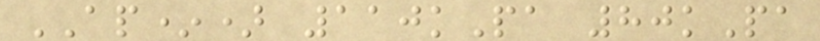AP*) 110kPa 80kPa
